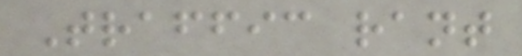Traffic rant
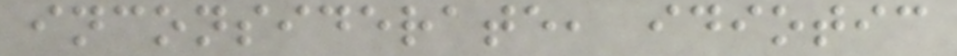inconsiderate, idiotic
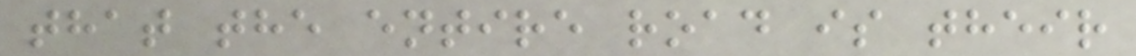that the entire road is their
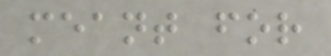meant for
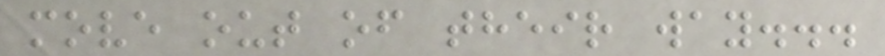move out of their way...
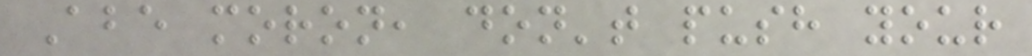Abe moron, don't push your
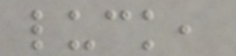luck,
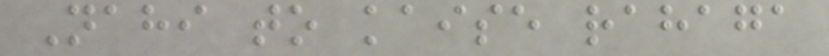Nahi to kaise rahaga
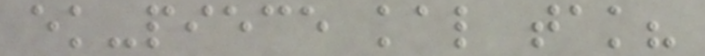ek-piece kal tak?
